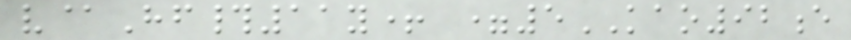v@Hf#11y+ =5KAO92e
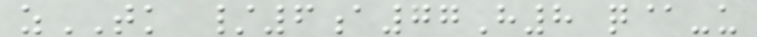zTK /6a77H8 q@-u
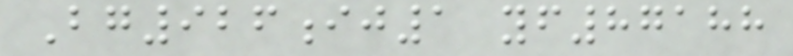Bg926ij1 yf87188
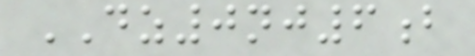DZ0nj6b
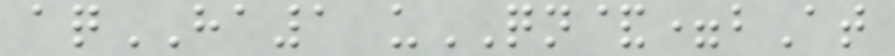aqHA1 uQN&=bAt
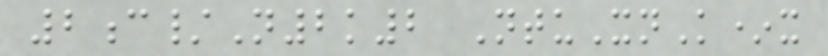2c/N2k2 NtuXnK*x
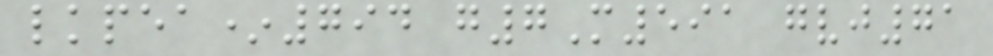lkpea*794 g7M591 gvj71
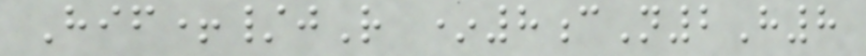Hif+/jR *8cN2H8
